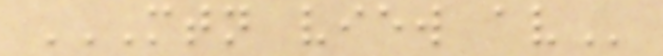MTN VIEW AV
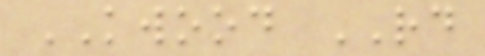KWOOD RD
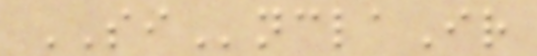SInclaIr
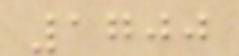1700
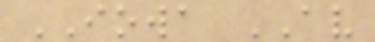IOWA AV
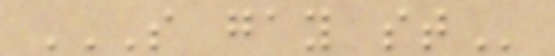S GAY ST
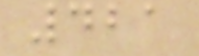421
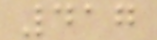417
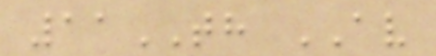11TH AV
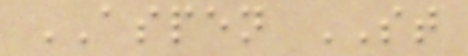ASPEN ST
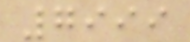7999
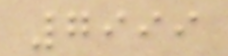7999
